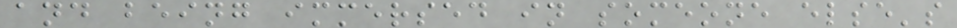and being immersed in someone else's
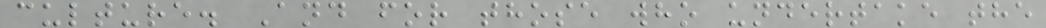culture. And for those who undertake the
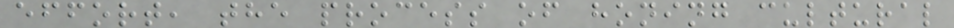effort, the process of honing cultural
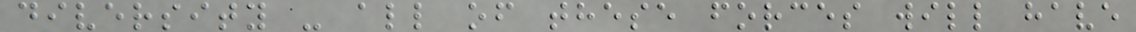diversity - all of these forces will have
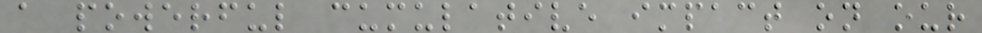a powerful cumulative impact on our
